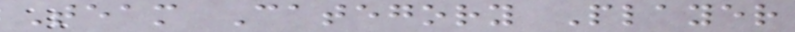Team Category Player
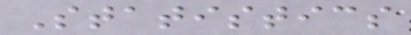Statistics
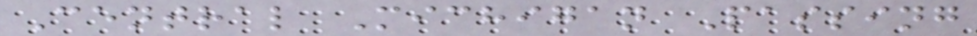Central Michigan Passing
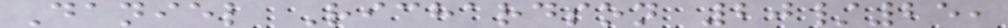Daniel Richardson 20/25,
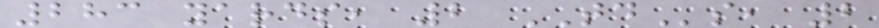283 yards, 2 TDs, 2
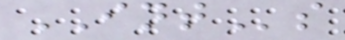INTs
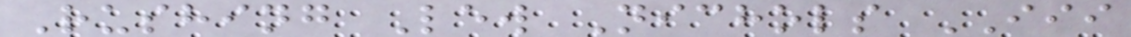Rushing Lew Nichols III
